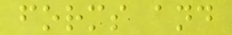forms and
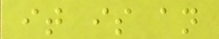it is an
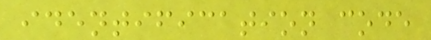identification code
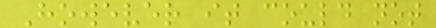However it could not
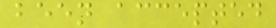been accepted
